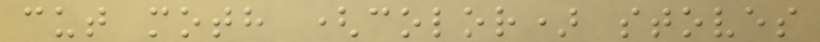cut moth (color) stoves
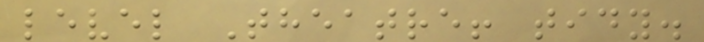level Theatre! tidy.
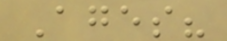Ages?
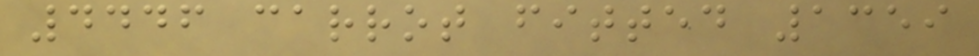4446 carrot fitted 1359
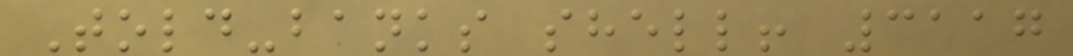Told-banks shell! 3117
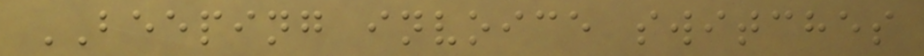BEEPING invoice switches
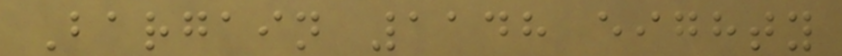Bargain 1148 eighty
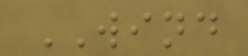WIND
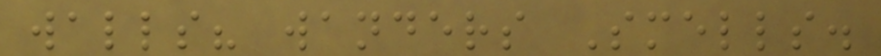walls? wanders Smells.
